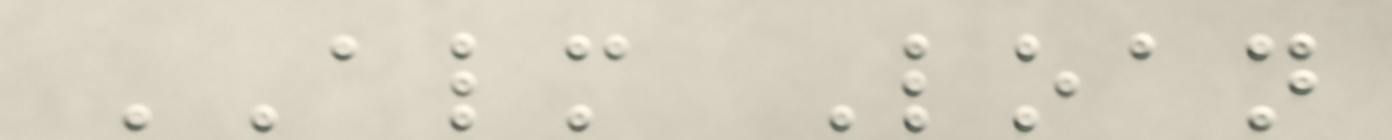ALM Loan
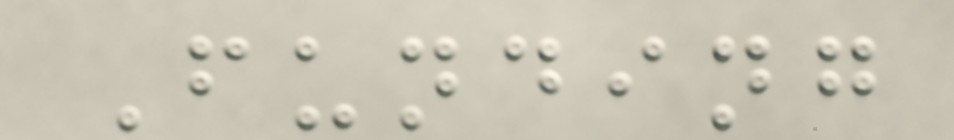Funding
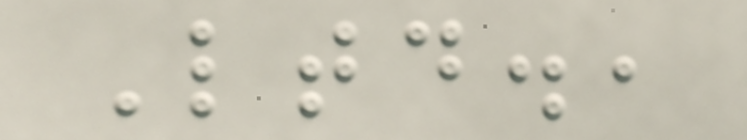Ltd.,
